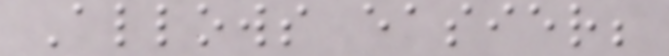Allows easier;
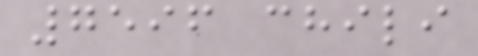7596 chili
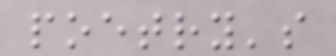poetry's
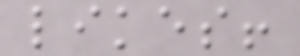likes!
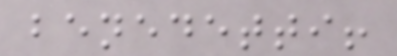benedetti!
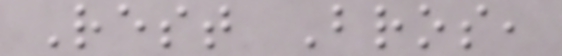Rest Bros,
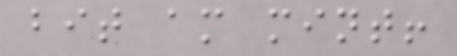bit am mint!
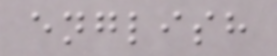english
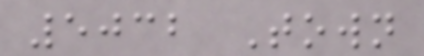5032 Town
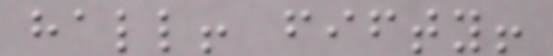hall! fifty!
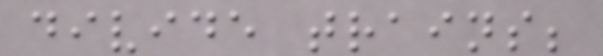divide trains;
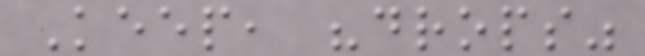Keep, "drops"
